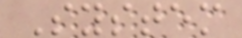System
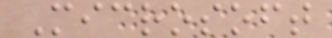Microsoft
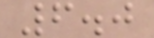6.0
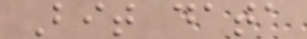Bit data
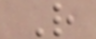R
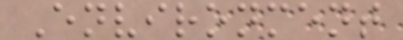Environment
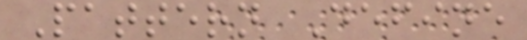Pattern Define
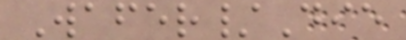Wafer/Die
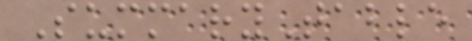SummaryTable
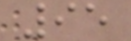95
